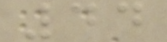44
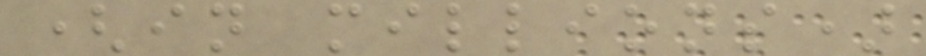(in millions)
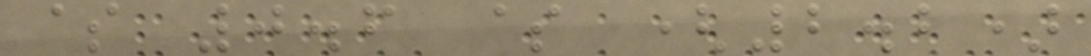$ 0.6 $ (2.2)
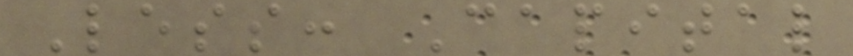Less: Capital
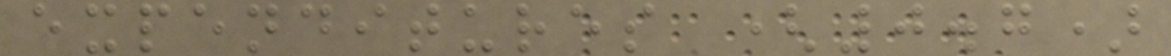expenditures (0.7)
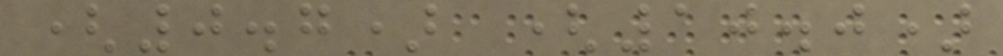(0.7) (10.0)
